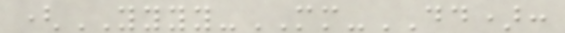(YYYY-MM-DD):
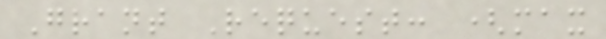Grant Request: (max
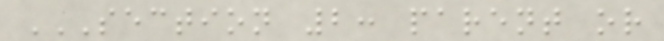SECTION 2: PARENT OR
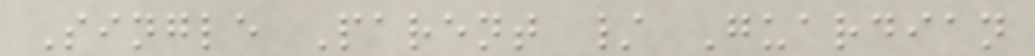Single Parent / Guardian
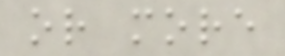or more
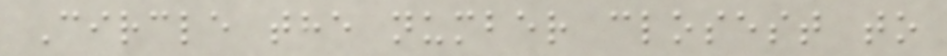Circle the number closest to
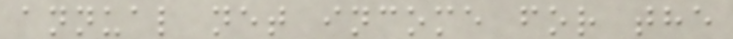annual net income for the
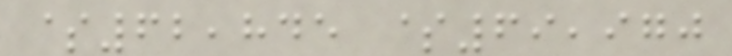$62,845 $69,970
